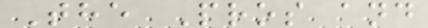The Pros and
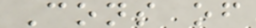Cons of
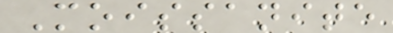Moissanite
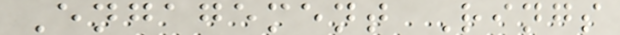Engagement Rings
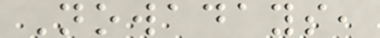Nowadays,
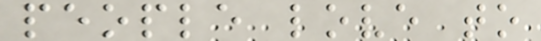people love to
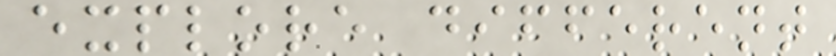explore different
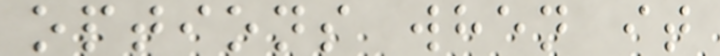options when it
